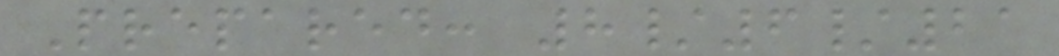Prepared: 8/6/21
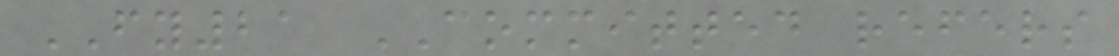FY21 COMMITTED refers
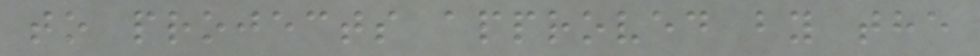to projects approved by the
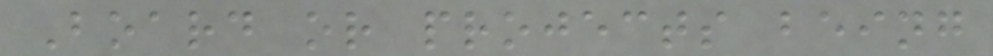Board or projects being
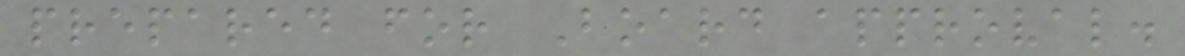prepared for Board approval.
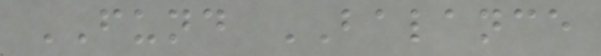FUND BALANCE
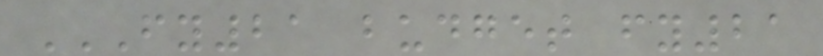FY21 BUDGET FY21
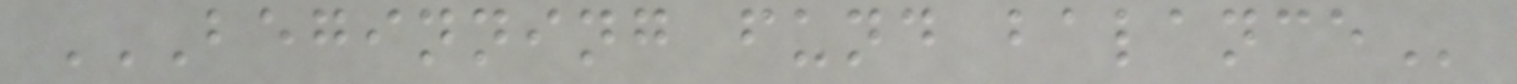BEGINNING FUND BALANCE
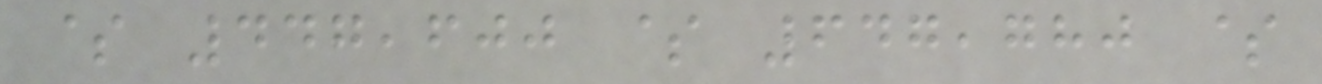$ 447,600 $ 647,780 $
